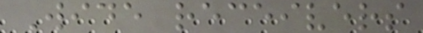Wide receivers
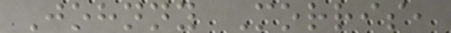Johnny Morris,
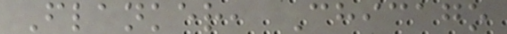Flanker, Chicago
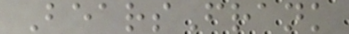BearsFrank
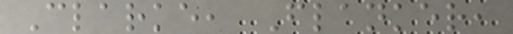Clarke, Flanker,
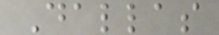Dallas
